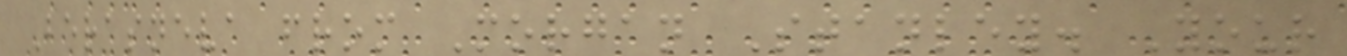Berasneva from Morgan Stanley. Your
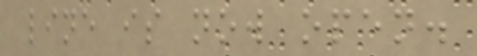line is now open.
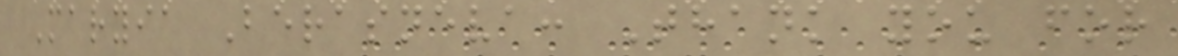Maryia Berasneva: Thank you for
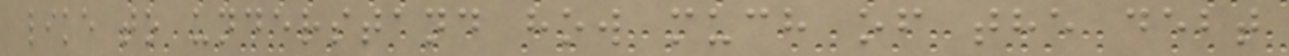like to understand how much of the debt
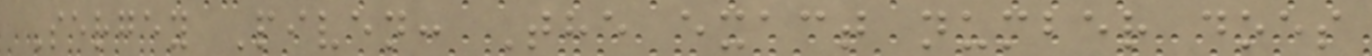Sergey Piven: The exact number does
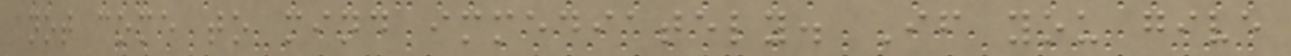not come to mind immediately. If you give
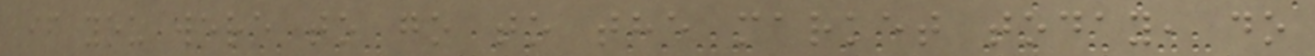if you were to go to the market today, do
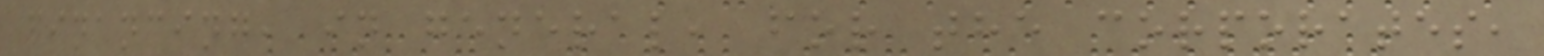financing, in general, for the corporates,
